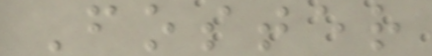Foster
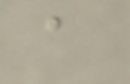a
